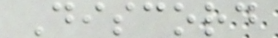Discord
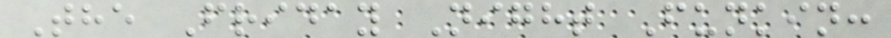The Friday Night Funkin:
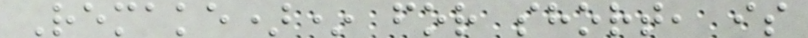Remake)* for short, is
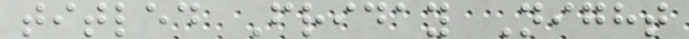titled Friday Night
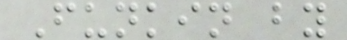Funkin by
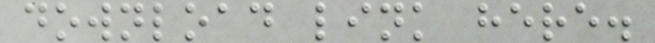download link here.
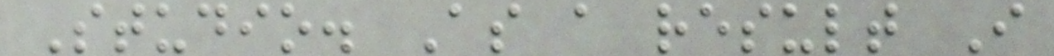Studio. As a result I
